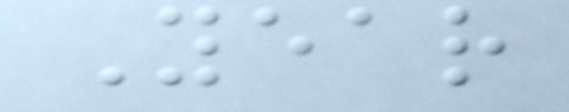Year
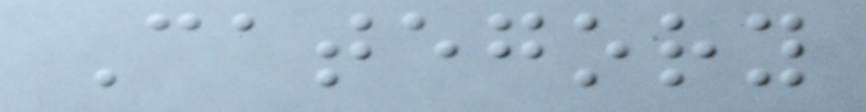Category
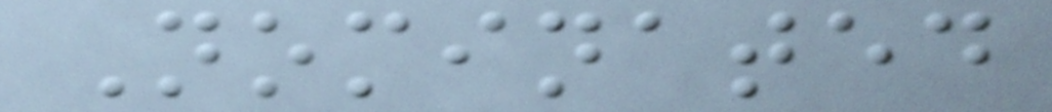Nominated
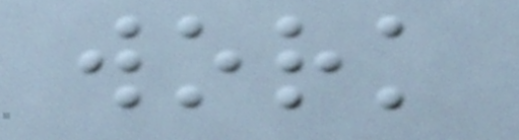work
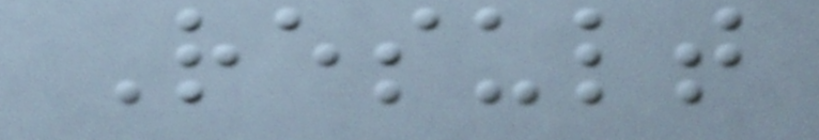Result
